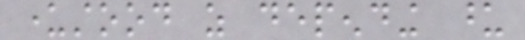understood as depending upon
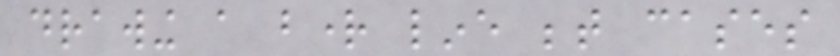drawing a bright line between cases
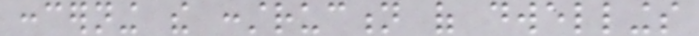concerning the construction of dwellings
